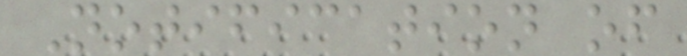Notification of
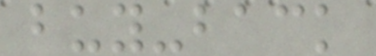buy-back
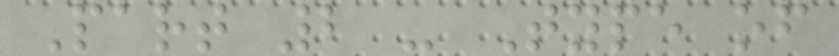Part 2 - Type of
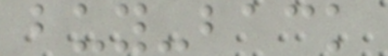buy-back
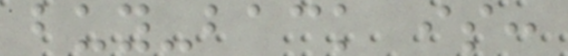buy-back is:
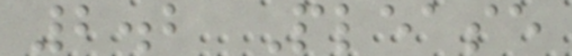2.2 Please
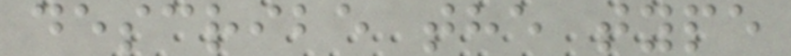describe the type
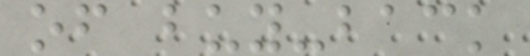of buy-back
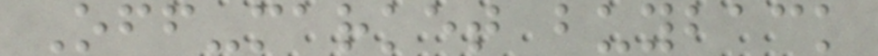Off-market buyback
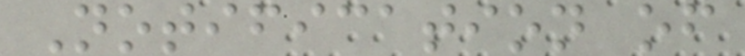Notification of
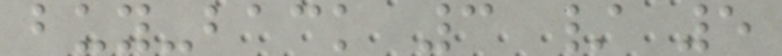buy-back 3 / 5
